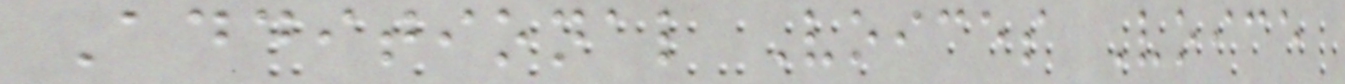Additional Voices Voice
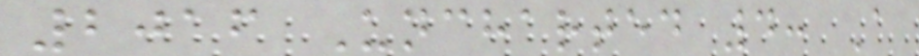2016 Uncharted 4: A
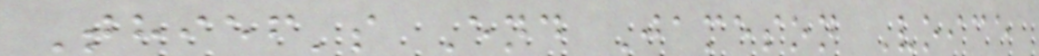Thief's End Jameson Voice
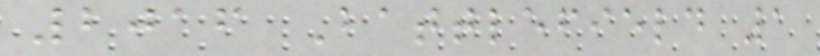2016 Battlefield 1
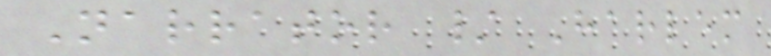Narrator / Harlem
